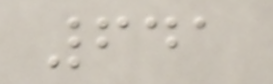641
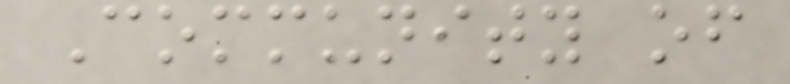Community of
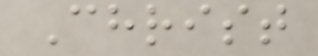Christ
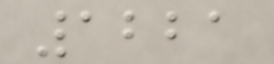1221
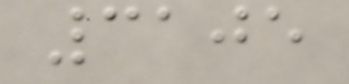3105
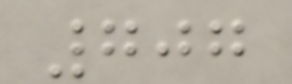707
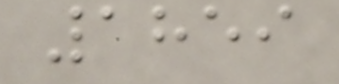1859
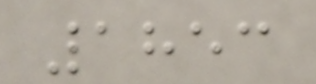1853
